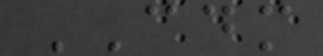CDM
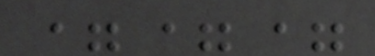===
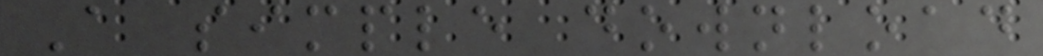A simple download
